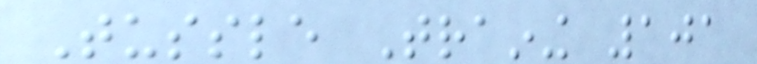Tussle Training 101
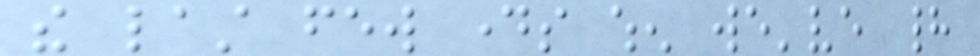the last few days when we've had
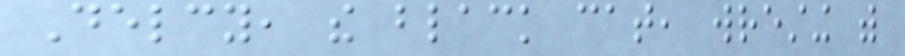Delcy, the black cat, wresting with
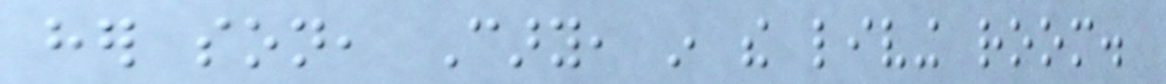her son, Cary, in the living room.
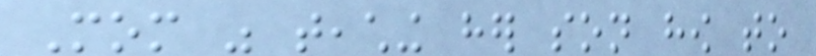Mom was teaching her son how to
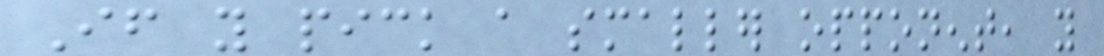If you pick a smaller opponent, you
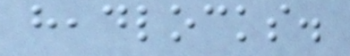headlocks.
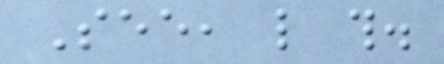See, like this.
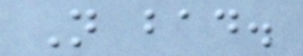Not bad.
